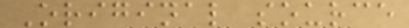Original source
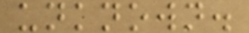unknown.
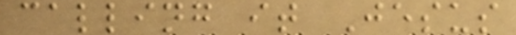calling it Jesus
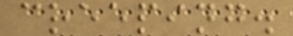creeping.
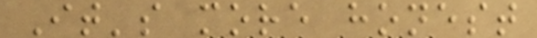It's more honest
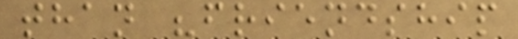than "friendship
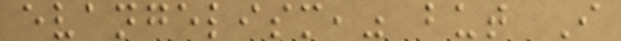evangelism," but I
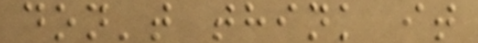don't think it
